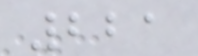221
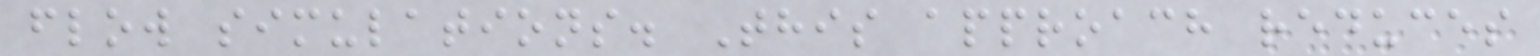flow simulations. This approach reduces
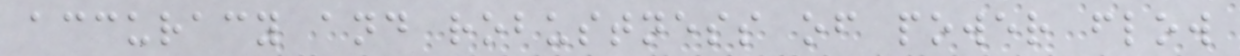accuracy and robustness of power flow
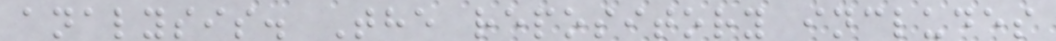analysis. The repository includes
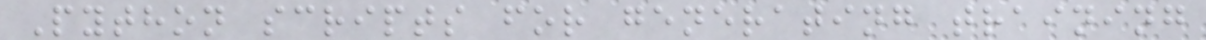Python scripts for generating training
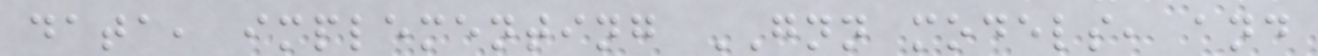data, implementing GNN models, and
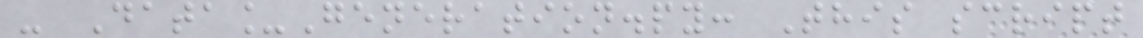- Data_Generation.py: This script
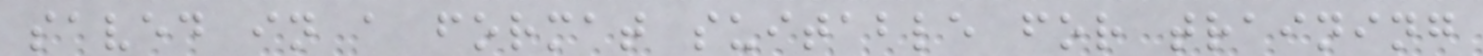saved in a format suitable for training
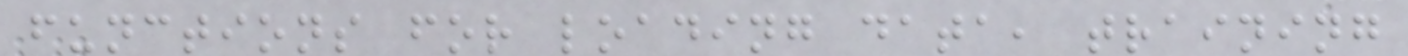functions for loading data, training
